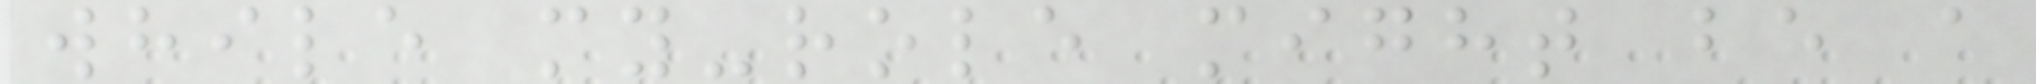while my-role might be a
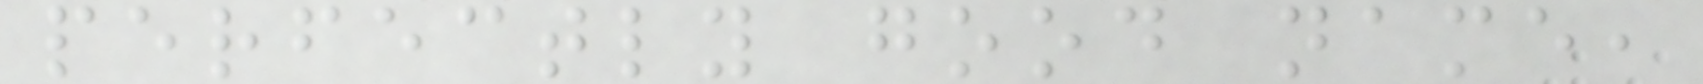perfectly good name,
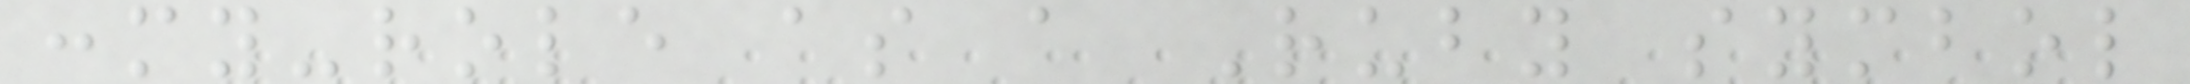:my-role as a Ruby symbol
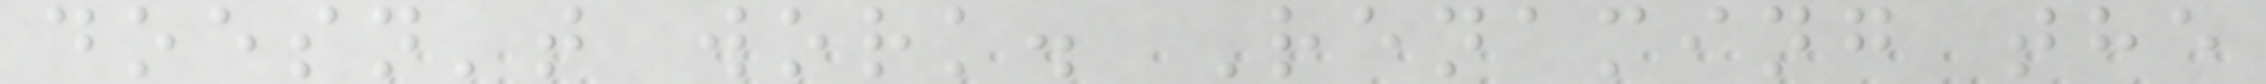doesn't work. Renaming the
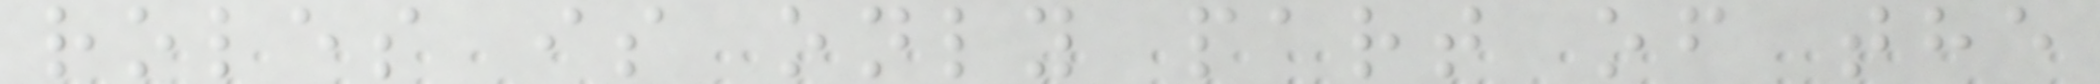roles is only part of the
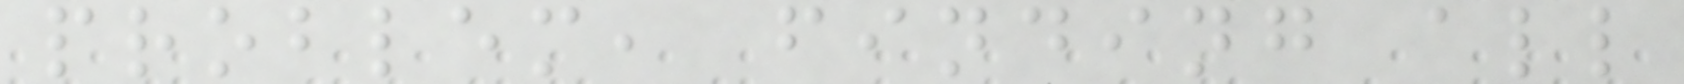problem, finding all
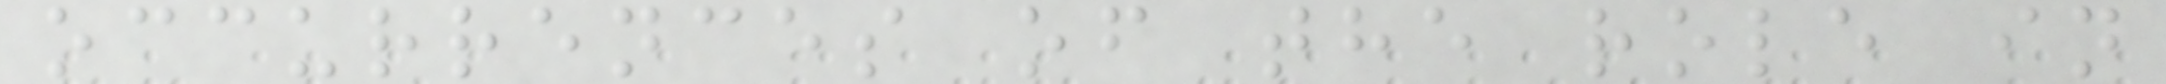occurrences of the role in
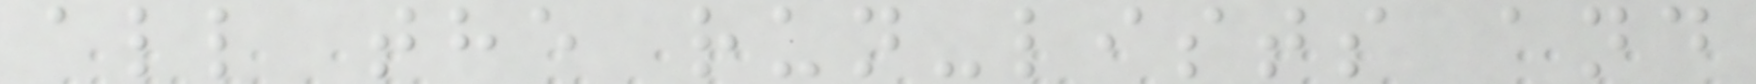all the run-lists and
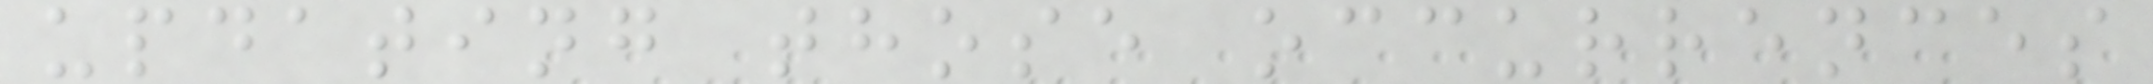updating those occurrences
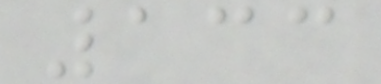133
